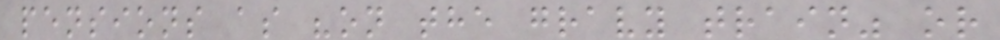pensions as "on the gravy train" or
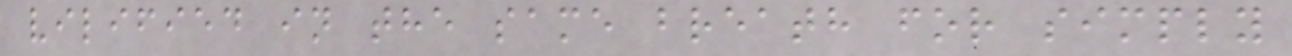vilified in the same breath for simply
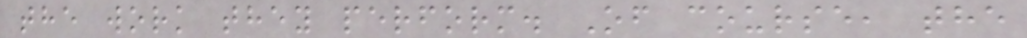the work they perform. Of course, the
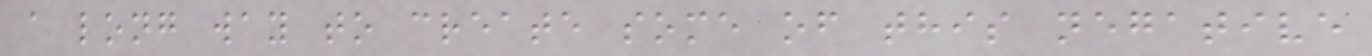a long way to create some of this negative
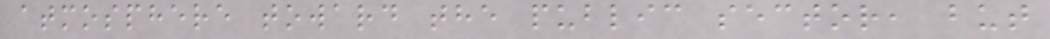atmosphere toward the public sector, but
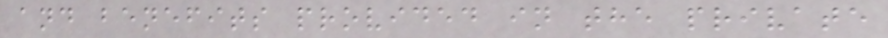and benefits provided in the private
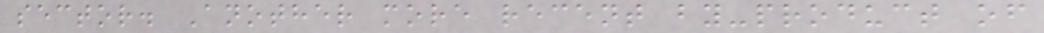sector. Another more recent by-product of
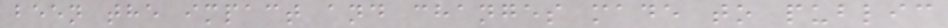been the impact and changes made to public
